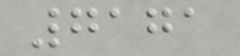7171
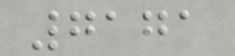7171
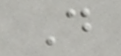D
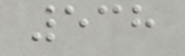538
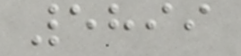5899
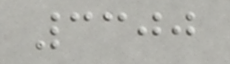3300
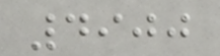4900
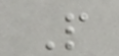P
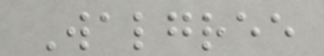Walgree
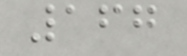167
